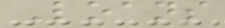Loans
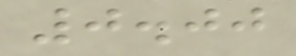0.00
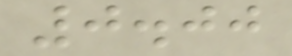0.00
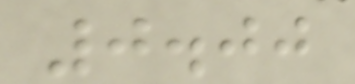0.00
